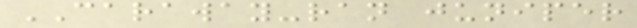CARAWAY-ran juniper
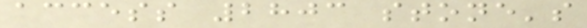access 2803 stone's
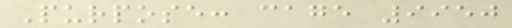Purpose: cage 9950
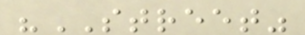"STREET"
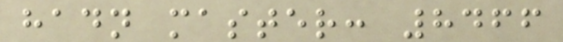hadn master: 8466
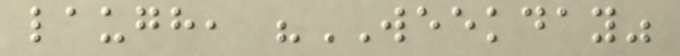laugh, "WEEKDAY"
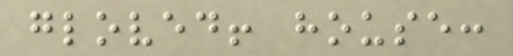gloved! house:
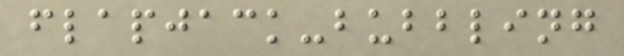flapjack-bubbling
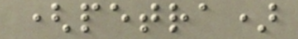(petra)
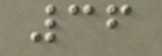36
